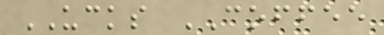UCKS COFFEE
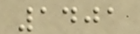1401
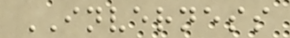INVERNESS
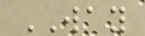WAY
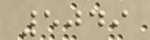5049
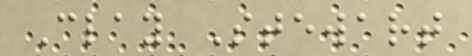Clay Stewart
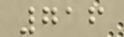716
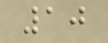10
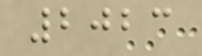2023
